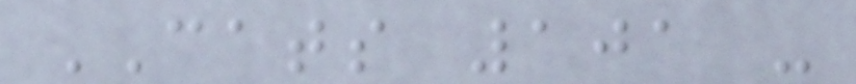CATS 101 -
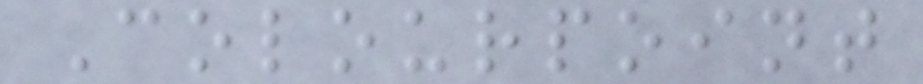Colourpoint
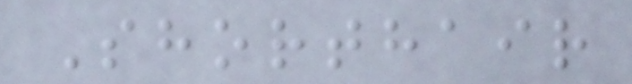Shorthair
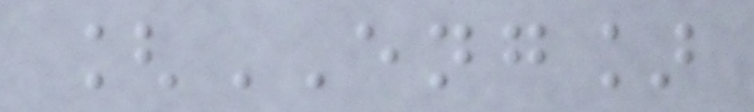[ENG]
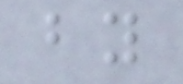by
